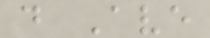d Ave
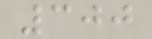300
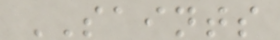SAINTS
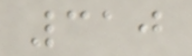310
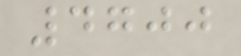4700
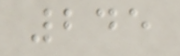245
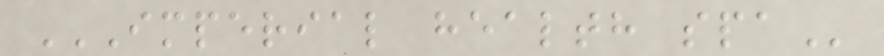IMPERIAL HEALTH SPA
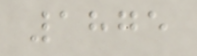1875
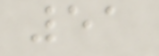51
